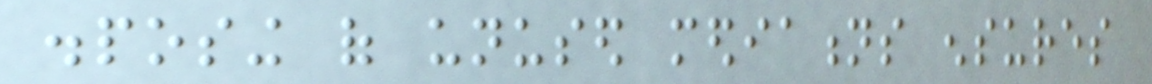disposing of unused mediations ensures
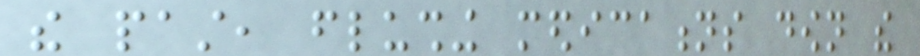the past, flushing medications down the
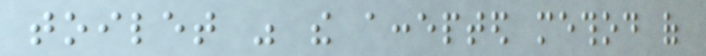toilet was the accepted method of
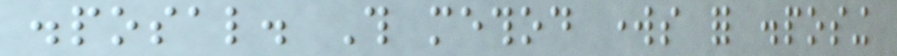disposal. This method works for disposing
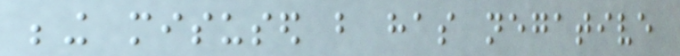being misused but has negative
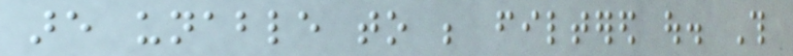are unable to be filtered out. This
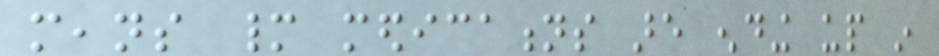means many medications are ending up in
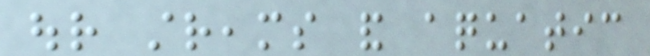our streams and aquatic
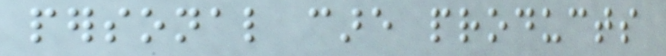personal care products
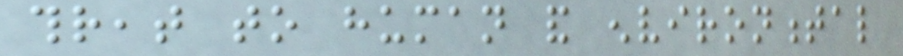threat to human and environmental
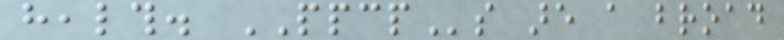health. PPCPs are a broad
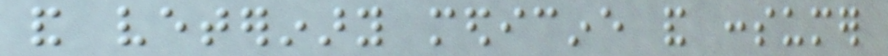and veterinary medicine and consumer
